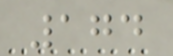174
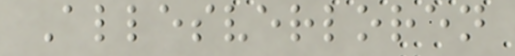Allesverloren
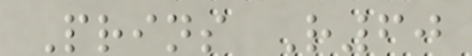Prins R60
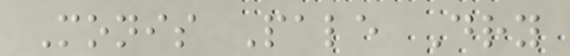Monis Pale Dry
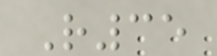R35
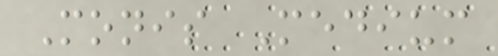Monis Medium
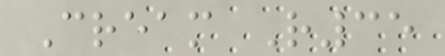Cream R35
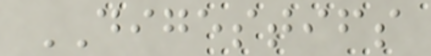DIGESTIFS
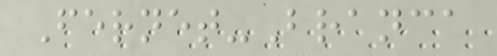Fernet-Branca
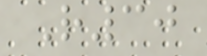R30
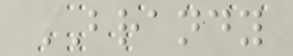BRANDY
